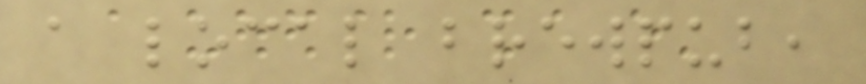a local brewpub,
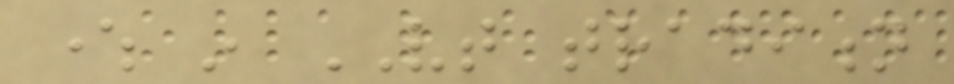where in VT tradition
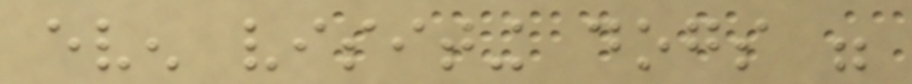even visiting dogs were
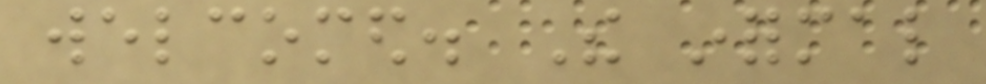welcomed. The informal
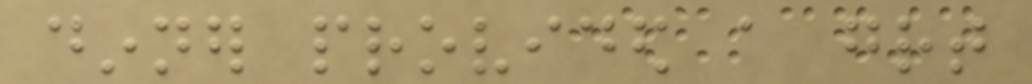dinner provided a great
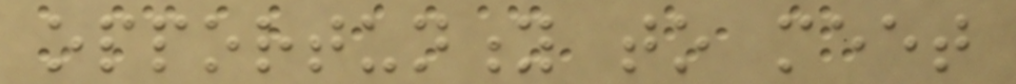opportunity to meet
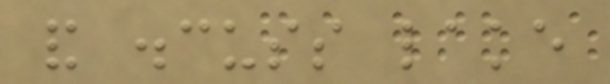and discuss lake
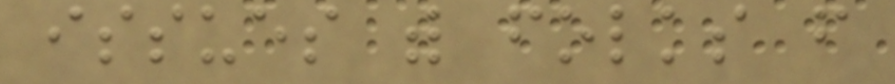issues with folks from
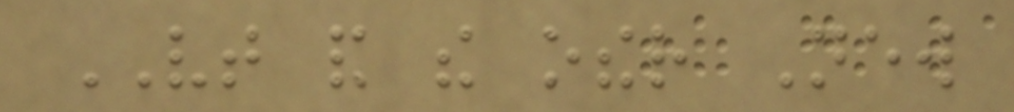VT and the other New
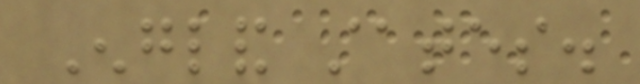England states.
